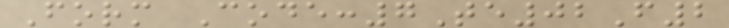Form Code:7Te02F2
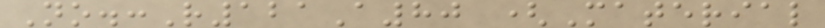No.:R121A80 (Material
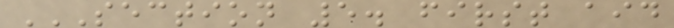SECTION 5. FIRST AID
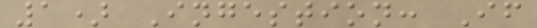1) Ingestion: If
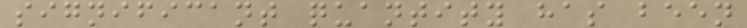significant quantity has been
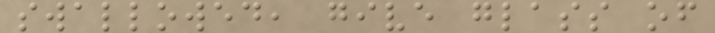swallowed, give glass of
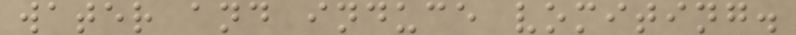water and induce vomiting.
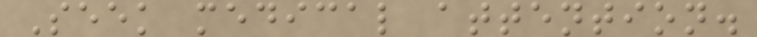Seek medical attention.
